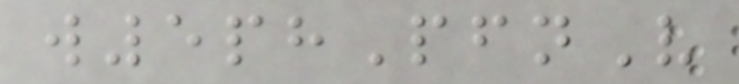w5phPfnV
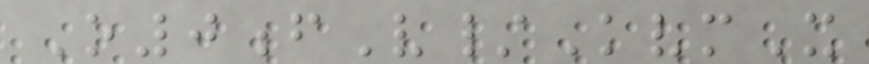O0fV/KvmX
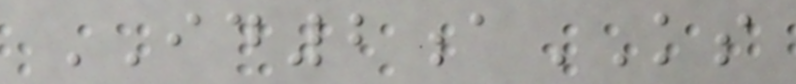ID2aKS
